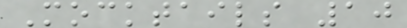Mocktails 10
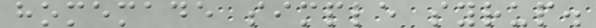homemade simple syrup.
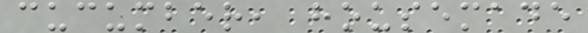cucumber, housemade
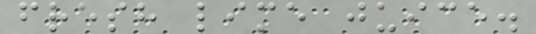fresh lime juice.
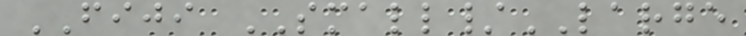FIJI SMALL/LARGE
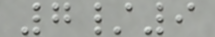7/9
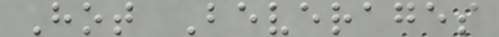Hot Beverages
